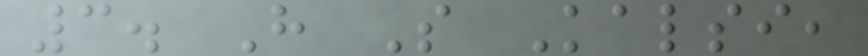3. H S Kalsi,
